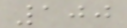100
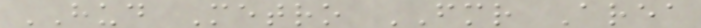HUD Metro FMR Area
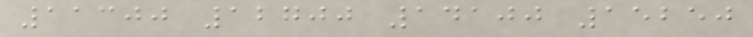11300 12700 14100 15250
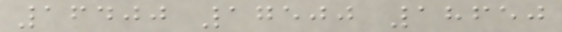16400 17500 18650
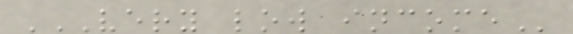VERY LOW INCOME
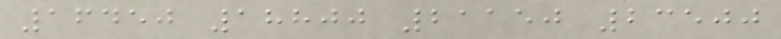16450 18800 21150 23500
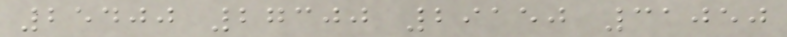25400 27300 29150 31050
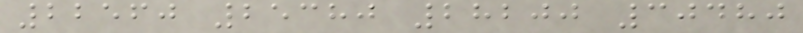22560 25380 28200 30480
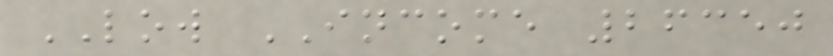LOW INCOME 26350
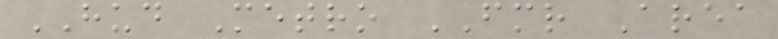HUD Metro FMR Area
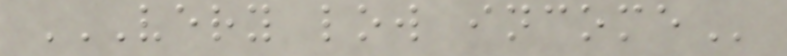VERY LOW INCOME
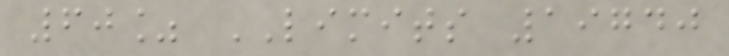60% LIMITS 19740
